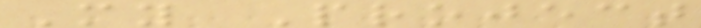My Project
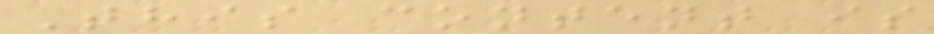This content is
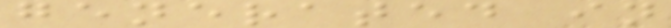generated in
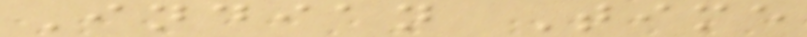Indian Time
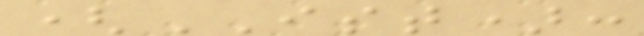(IST):
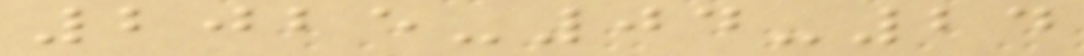2025-04-24
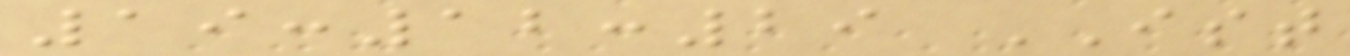19:12:29 IST
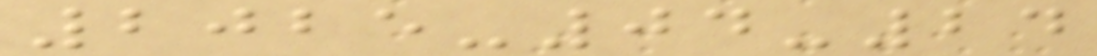2025-04-24
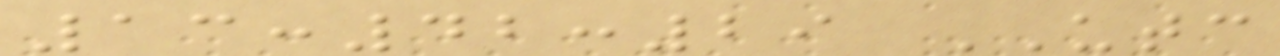13:42:29 UTC
